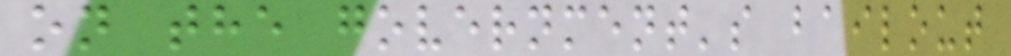on the government's bailout
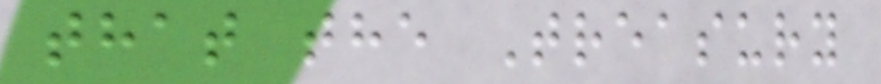that the Treasury
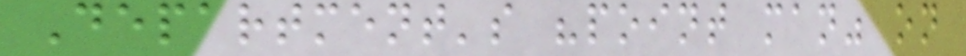Department's "point man" on
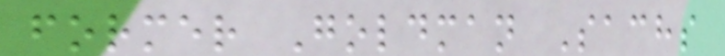former Goldman Sachs
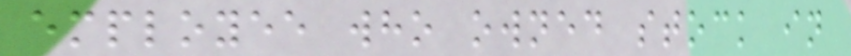employee who owned stock in
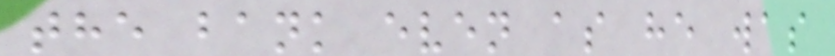the bank even as he was
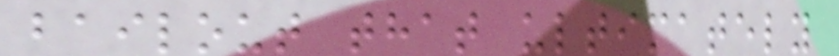bailout that ultimately
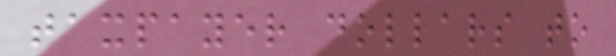taxpayer dollars to
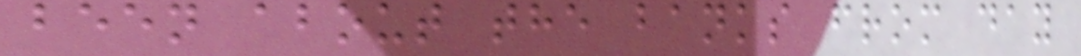been about the banks from day
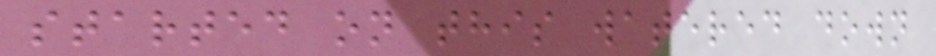started on this watered down
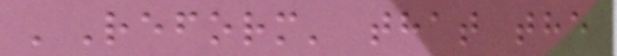'Reform' that the
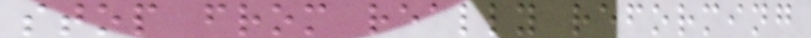stop from really reforming
